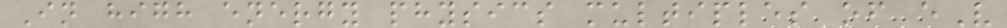In high energy physics multiples of eV
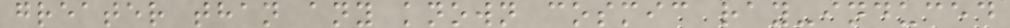greater than any known cosmic ray-induced
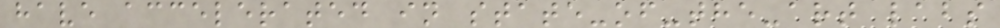have accelerated in state-of-the-art labs
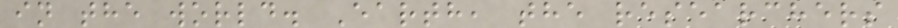in the world. Earth, the researchers
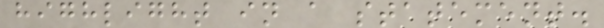highlight in a statement.
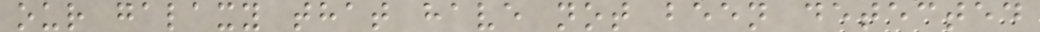our galaxy that have not been detected
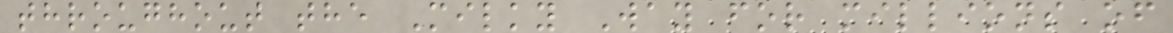throughout the Milky Way for millions of
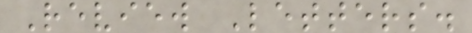Review Letters.
